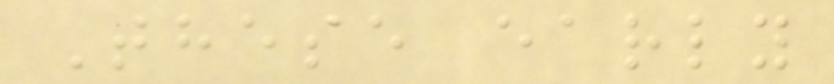These early
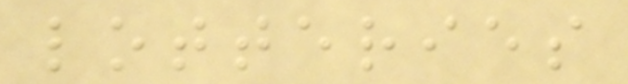lotteries
